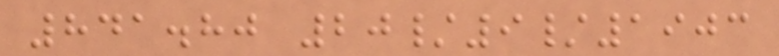841.80 20/9/1903
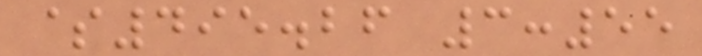$495.26 3:55
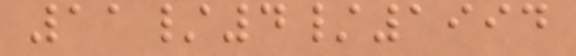11/4/1994
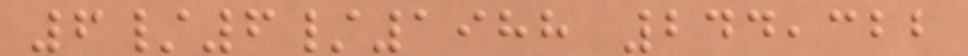6/6/1988 244,322
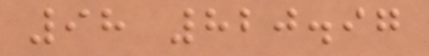98 820.97
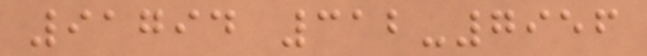91794 312-7956
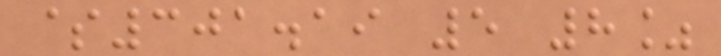$301.19 5 8%
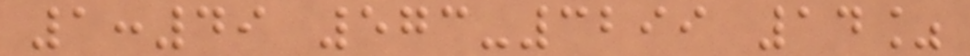1:49 573-3299 14%
